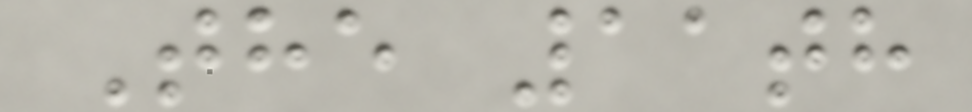The 11th
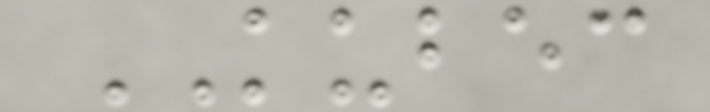KUBEC
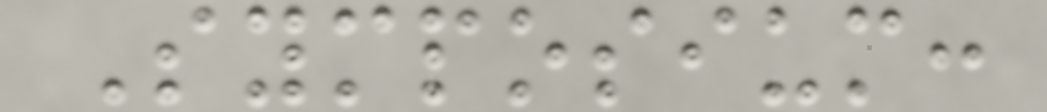Symposium:
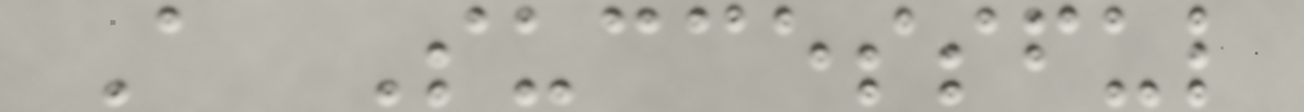A Successful
